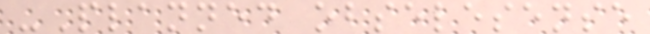-Planned obselesense
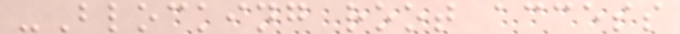-Blocking root access
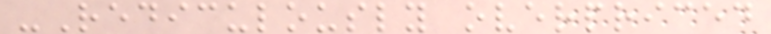-Rediculously overpriced
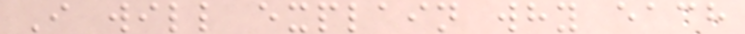I will explain why each
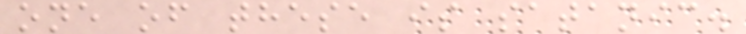one of these is satanic.
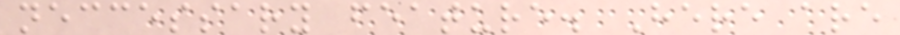neccessary feature. Here are
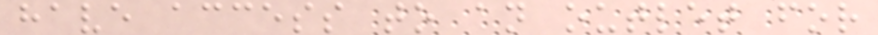have access to an outlet for
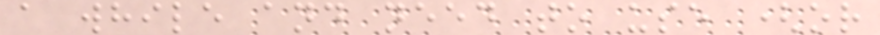a while and need to use (or
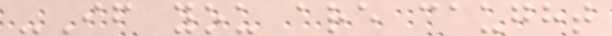-If you are caught
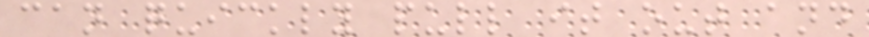can quickly pull it out and
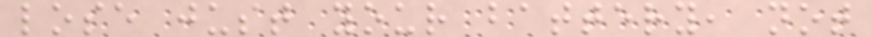lose just your battery, not
